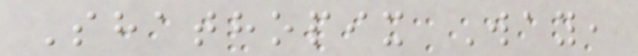Shathopix Way,
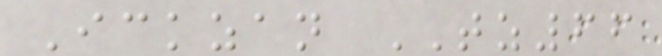Ickzan TZ66
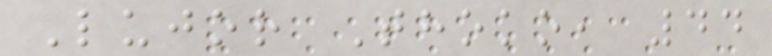Lujor Thoko, 44
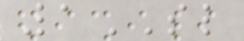1SL
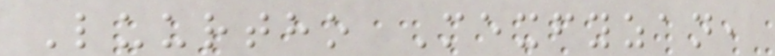Luurtho Mexfyzan,
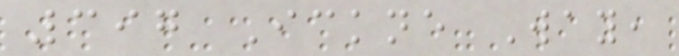397 Ickne Way,
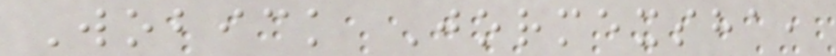Wobick Jormexsha,
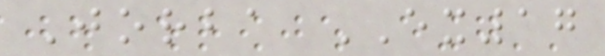Jorba EX17
